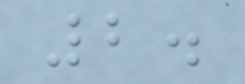2.
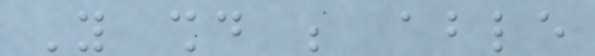You should be able
